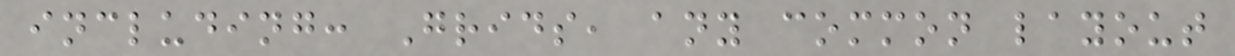including: Grids, any common layout
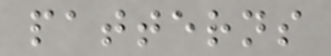patterns
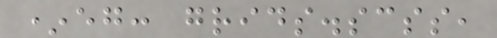*eg: grids.scss,
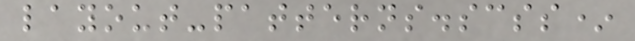layout-patterns.scss*
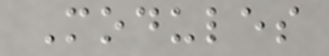Modules
